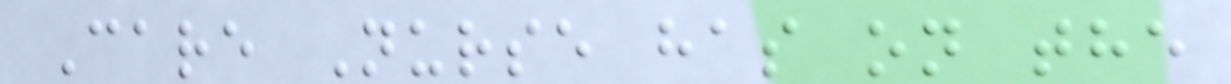Care Nurse has on the
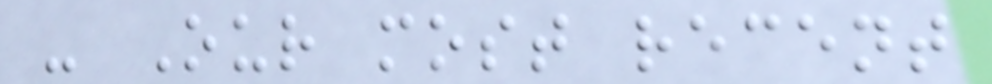- Our most recent
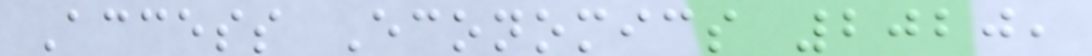Access Economics 2020,
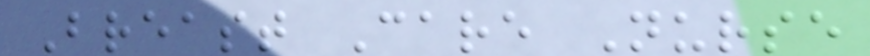Breast Care Nurse
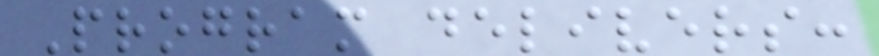Program delivers:
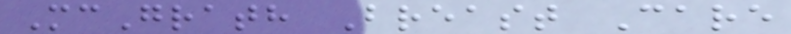McGrath Breast Care
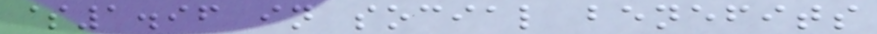$1.96 in social benefits
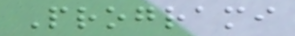Programi
